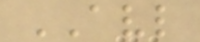AVL
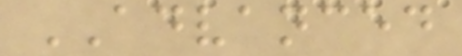ADVANCED
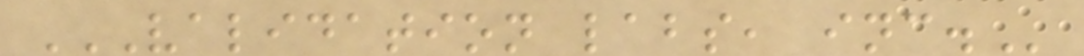VALIDATION LABS, INC.
